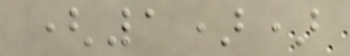(1))
